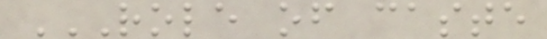ROLE OF CASTE
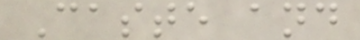Caste and
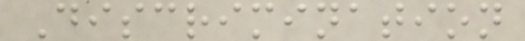Discrimination
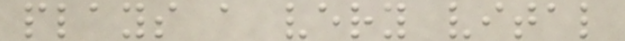plays a very vital
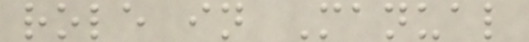role in Manual
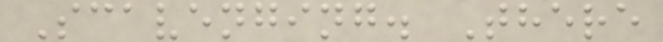Scavenging. There
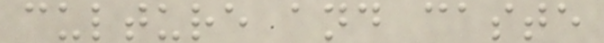culture and caste
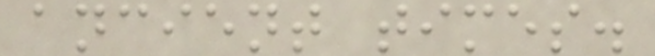ancient times.
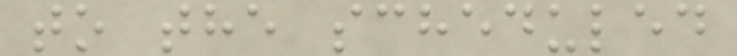to the scheduled
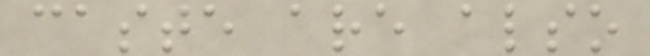caste are also
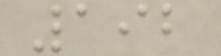192
